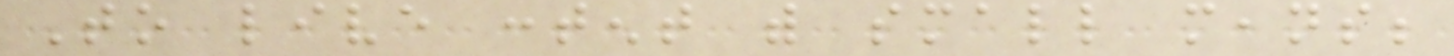To live content with small means;
